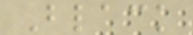Black
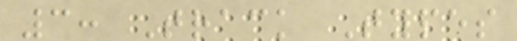3: Track Types
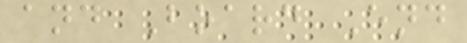and Board End
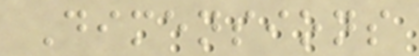Dimensions
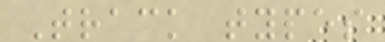Track types
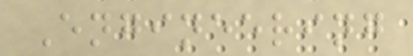Engineering
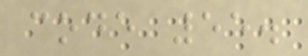code 55.
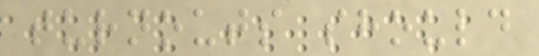turnouts should
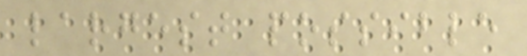largest possible
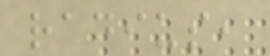radius,
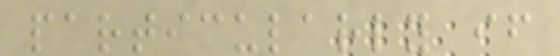particularly if
